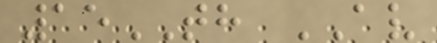15TH AV
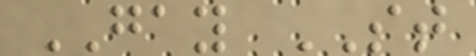GAY ST
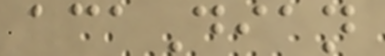acaDian
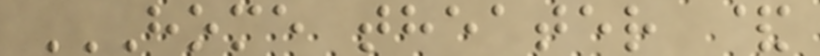HOME THEATER &
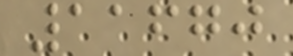11670
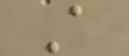A
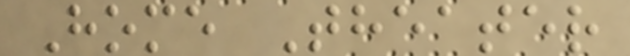Home Theater
